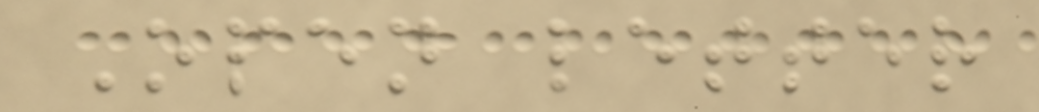Open letter
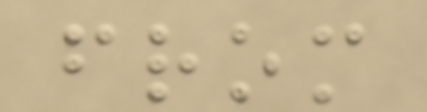from
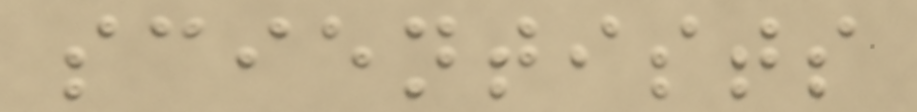scientists
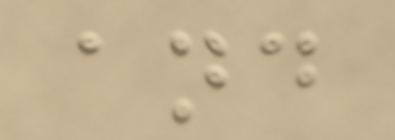and
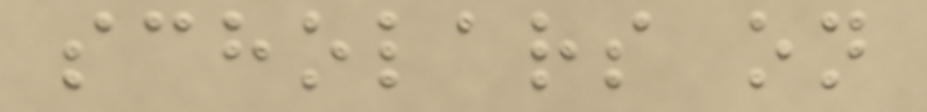scholars on
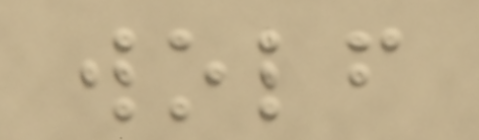wolf
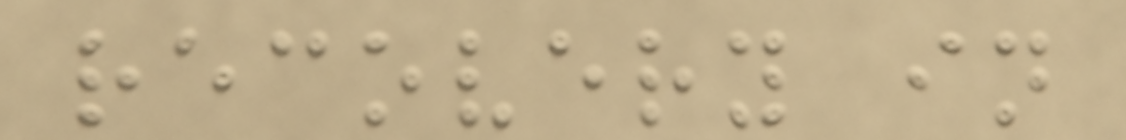recovery in
